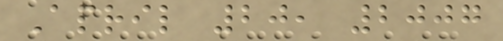April 20, 2007
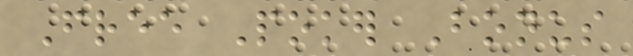Free Poker Bonus
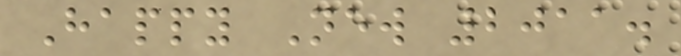Happy New 2011.
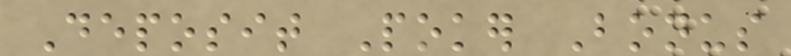Deposit Poker Bonus
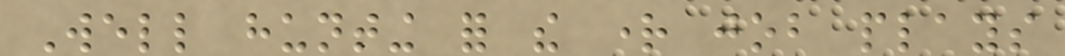Well hunting for the right job plays
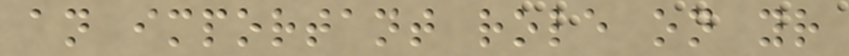an important role on your
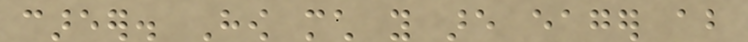career. How much you are eager about
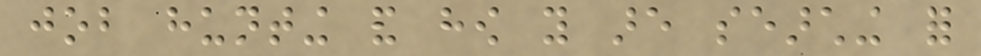job hunting and how you are searching for
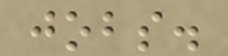jobs.
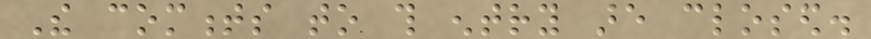The comments to this entry are closed.
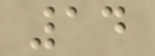14
